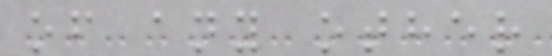of any other
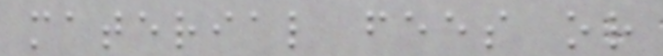material fees or
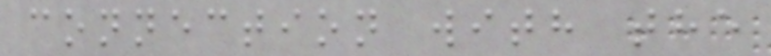connection with the
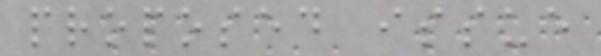proposed issue
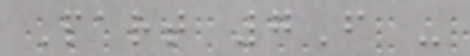Part 7F -
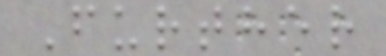Further
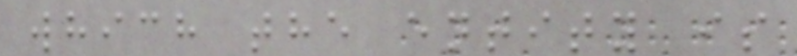which the entity is
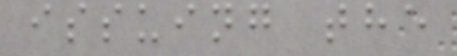issuing the
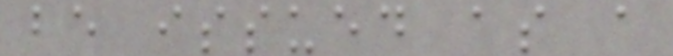be issued as a
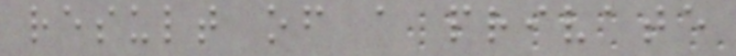result of a private
